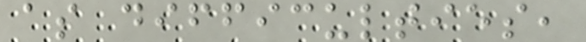as difficulties,
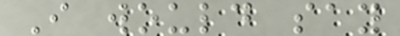I would say
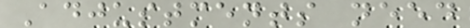Adjustments need
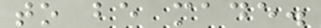to be made.
